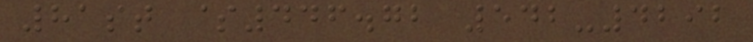81st $446.72 542-4292
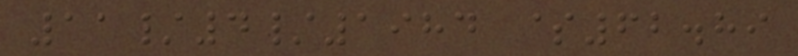11/4/1984 $62.89
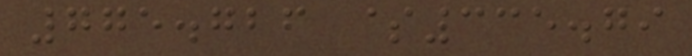775.726 $335.79
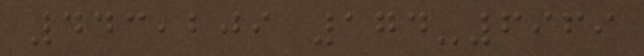443,209 174-6969
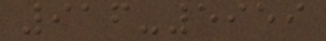916-5959
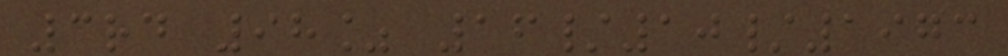3rd 98% 16/10/1973
